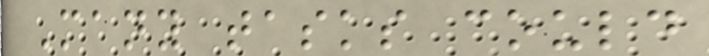Many tasks could
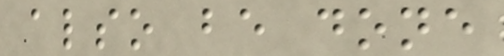also be done
